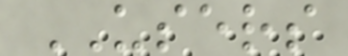USERS
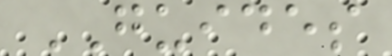GUIDES
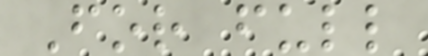For full
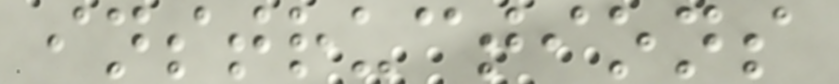instructions
